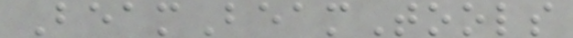BeamBeamTools
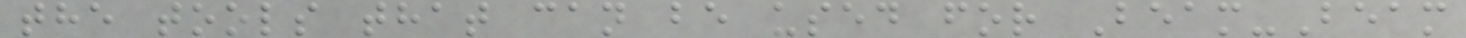the tools that can be used for Beam-Beam
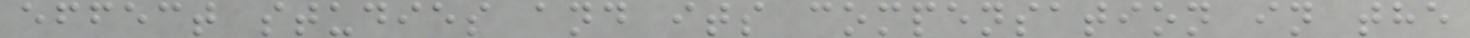effect studies and its compensation in the
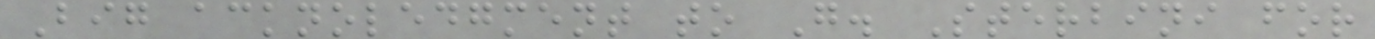Big acknoledgment to G. Sterbini for
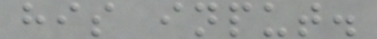his input.
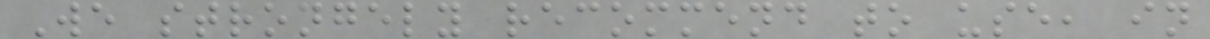We strongely recommend to use, in
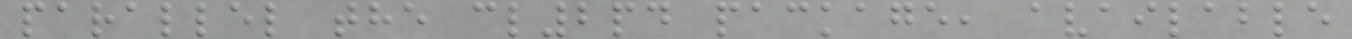parallel the cl2pd package, available
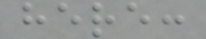here:
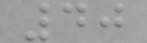40
